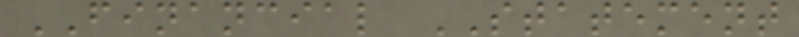FINANCIAL STATEMENT
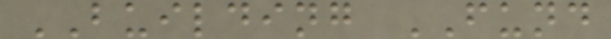BUILDING FUND
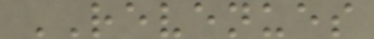REVENUES
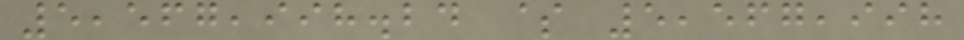5,567,998.24 $ 5,567,998
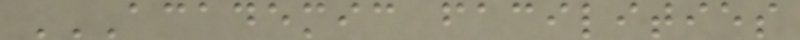ACADEMIC FACILITIES
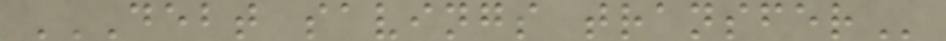DEBT SAVINGS TRANSFER
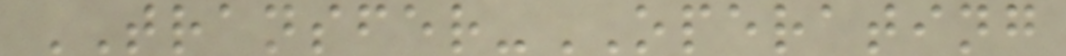TRANSFER-OPERATING
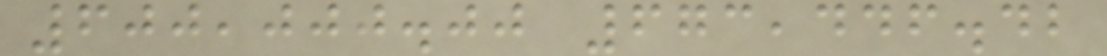600,000.00 673,446.42
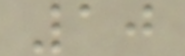10
